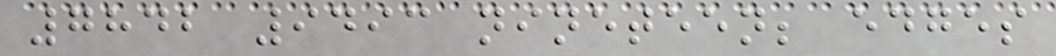7842 9493 nineteen; edges
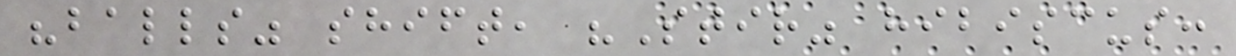"balls" shift, "Stir" hibiscus:
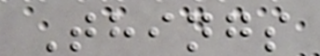Things
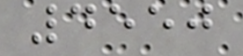4550
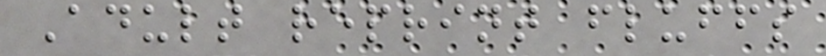Adult reprint fluffs
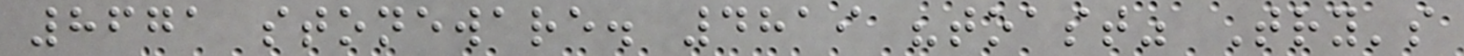8671 stoneware. 4819 "toast" Try's
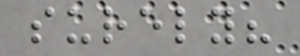surely?
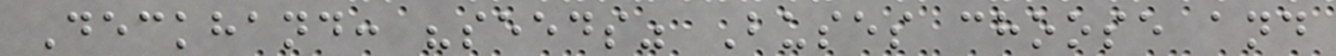Deckhand: "seeds" Buses choose and
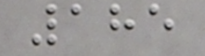185
